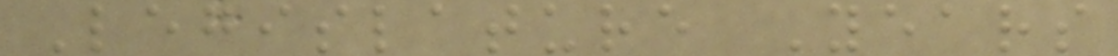Legislature Years
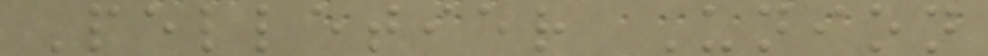Pelletier Union
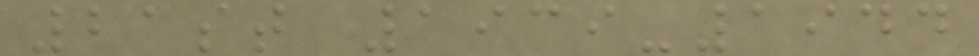21st 1939-1944
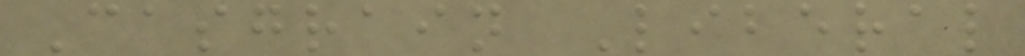Casgrain Liberal
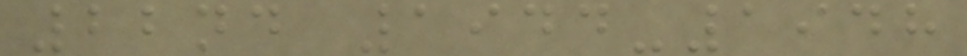22nd 1944-1948
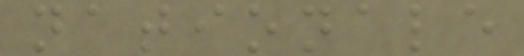nationale
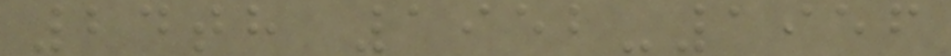24th 1952-1956
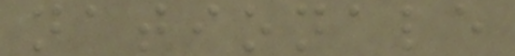nationale
